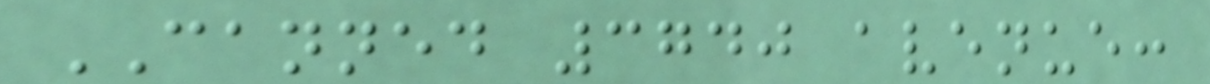CANNED 3740 avenue:
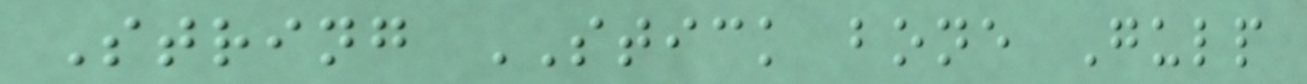String STICK bone Gulp
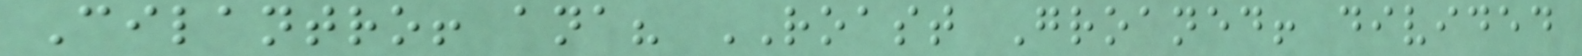Cilantro! ana? ROAST Groaned! divided
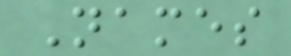Names
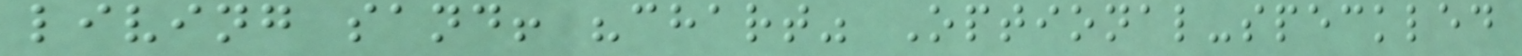living sand! "chart" Optional-speckled
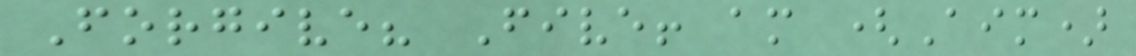Forgive? Five! am (Aim)
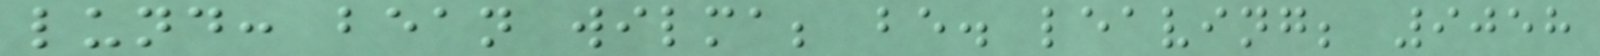lund: bean wilma; be. leaving; 9058
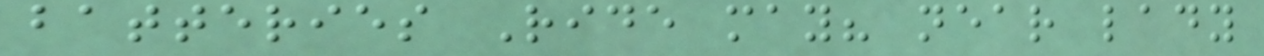batteries Ride may? near lady
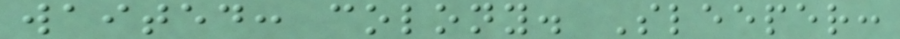waited: colony. Sleeper:
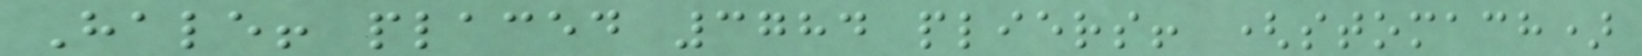Hale! placed 3784 pliers! (stomach)
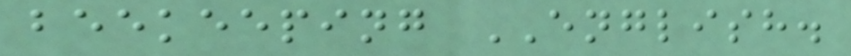beekeeping ENGLISH.
